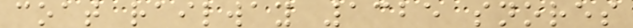coat railway 1325 snores
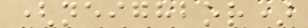(neighbor)
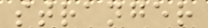stranger
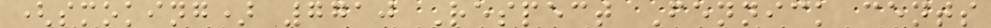(smoking) 7710 Respect Fennick cents
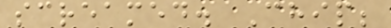screamed. Chip;
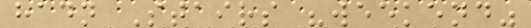hadn Stairs "weekend"
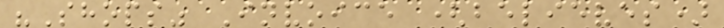"Shops" Invoice (believes)
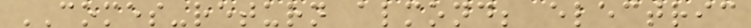COMES-return almond; electric
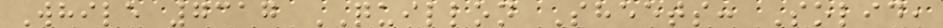While 7317 QUILLON Sheets: Solid,
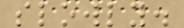slowly.
